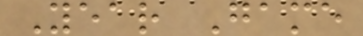Year Game
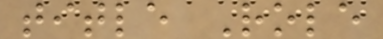title Role
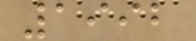1992
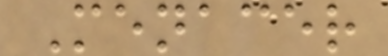Menacer
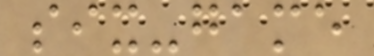six-game
